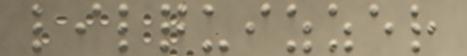lilquizzer
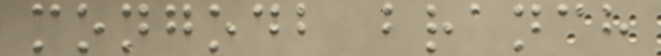mongodb branch
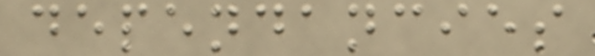dependancies
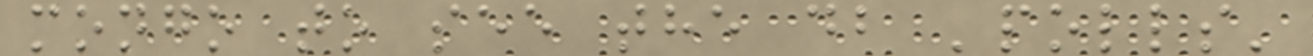mongo to see the db 'polls'
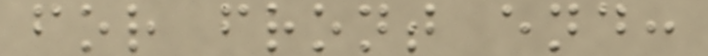for front end:
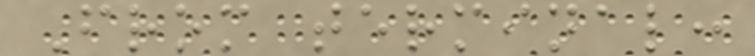From terminal:
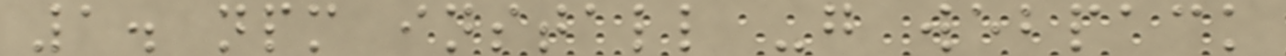1. npm install -g webpack
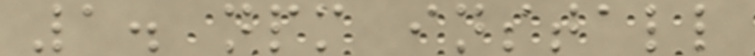1. npm install
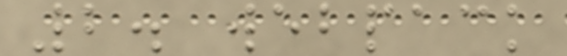2. webpack
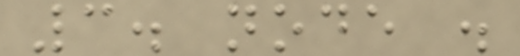3. node .
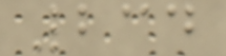234
